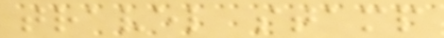travel stamp
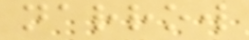narrow
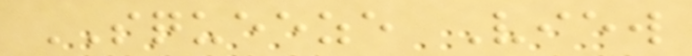SQUEEZE View
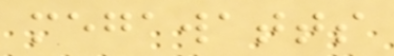megawatts
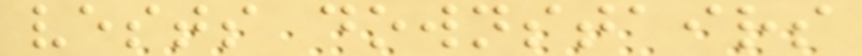vests downstairs
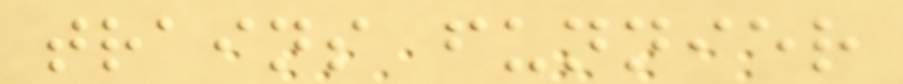trains funnier
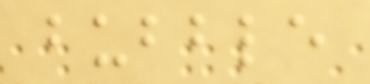bubble
